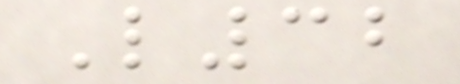L32
